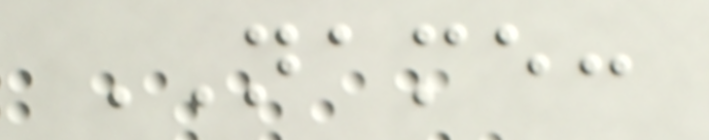NAME:
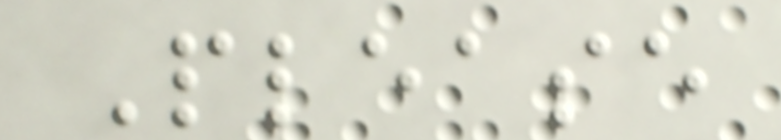Please
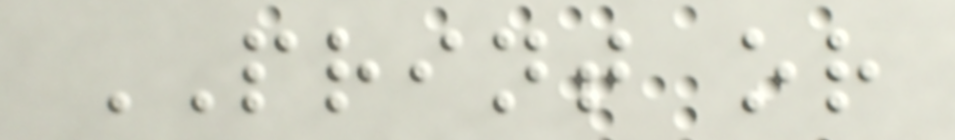PRINT or
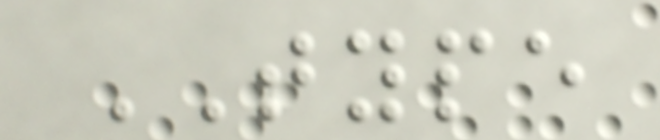TYPE
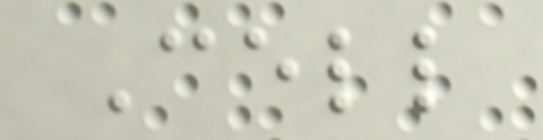Cell
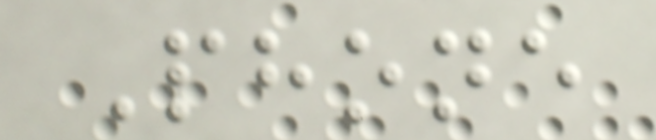Phone
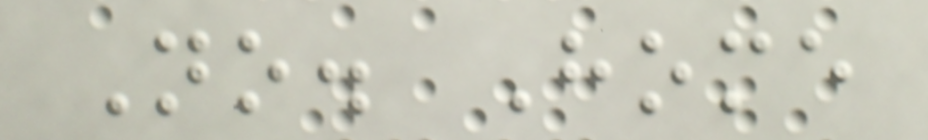No. Home
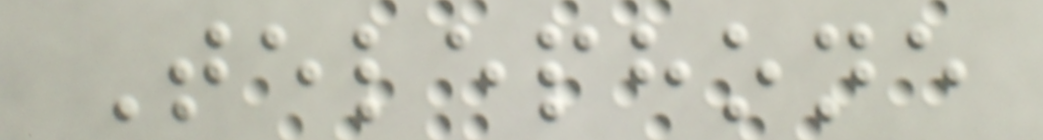Telephone
